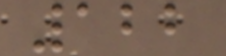122
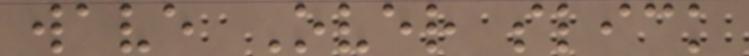wave Over slick
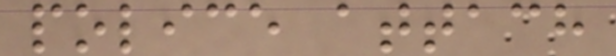police attach
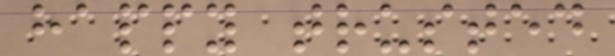happy trusted
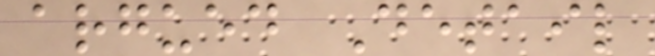argued Detail
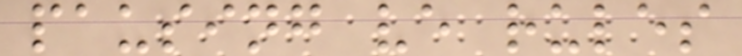pausing ve rules
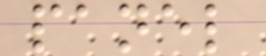panel
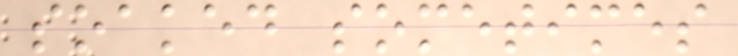soaked sometimes
